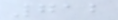712
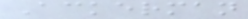Ackerman
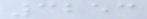3253
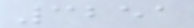3251
